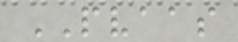PVAAS
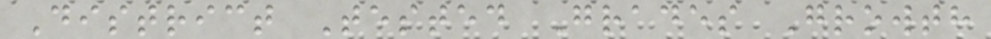District Tested Grades Growth
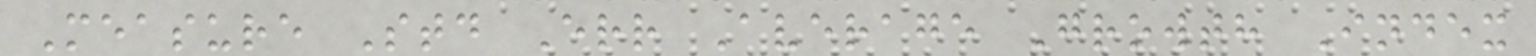Measure Std Err Average Growth Index
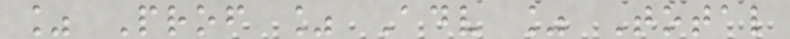% Prof % Adv % Total
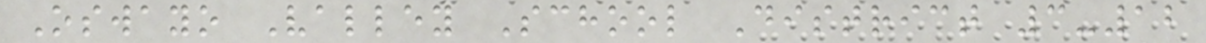Oswayo Valley School District 3-12
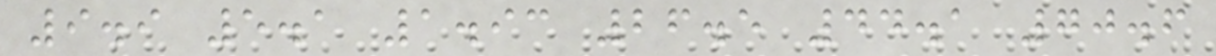9.9 5.1 1.93 26.5 44.1 70.6
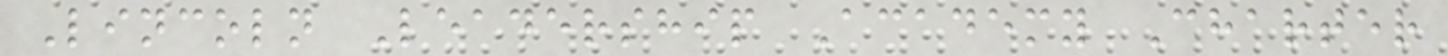Lincoln Leadership Academy Charter
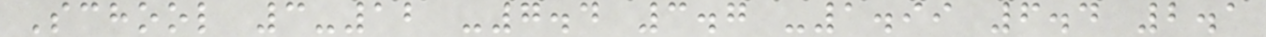School 3-12 -7.4 3.7 -1.99 6.4 2.1
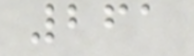261
